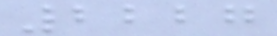2227
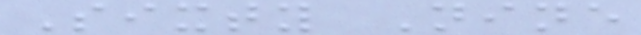Sixty Nine
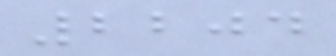2204
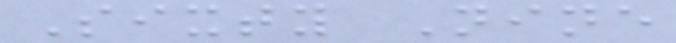Sixty Nine
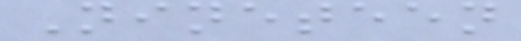Nineteen
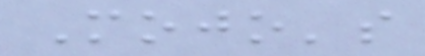Mojo's
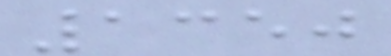1350
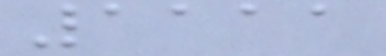1111
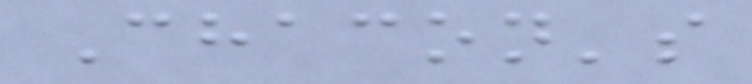Chacon's
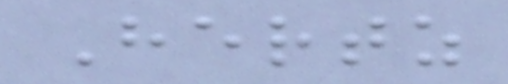Hertz
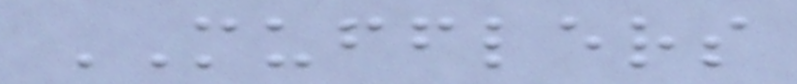MUFFLERS
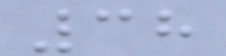38
